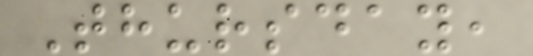Thursday,
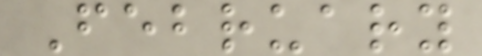February
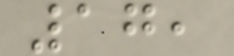17,
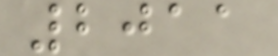2011
